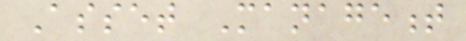Asset Management
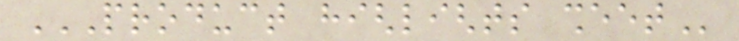PRODUCT HIGHLIGHTS SHEET
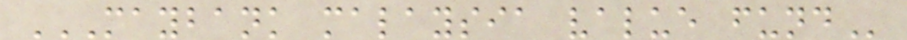MAYBANK MALAYSIA VALUE FUND
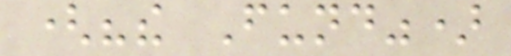("the Fund")
